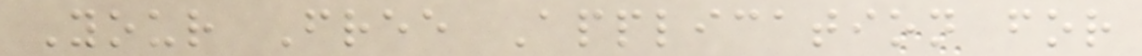Your Free Application for
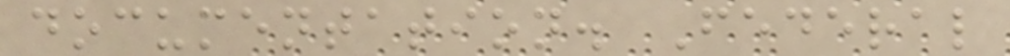documentation. Federal
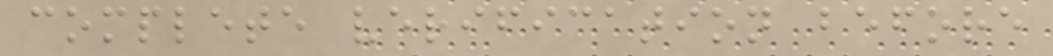complete verification before
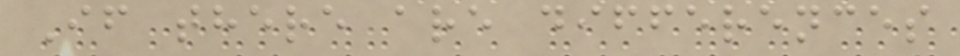If there are differences
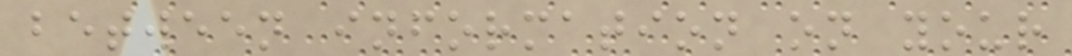between information on your
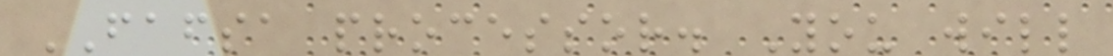FAFSA processor. You will
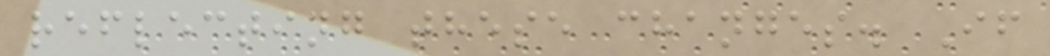reflecting these changes. If
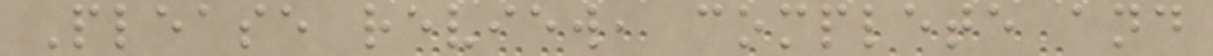Please review, complete and
